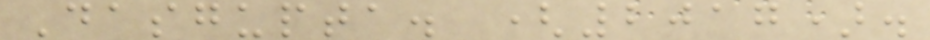Dasgupta. (2017).
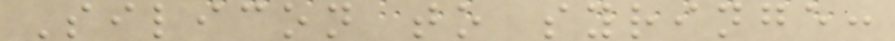Silicon to syringe:
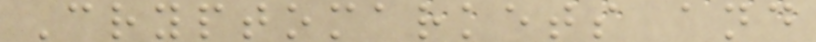Cryptomarkets and
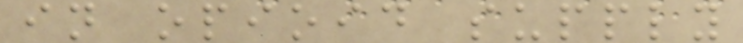in opioid supply
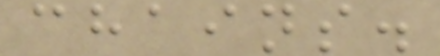chains.
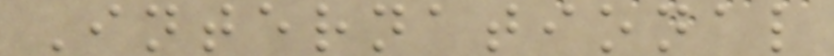International
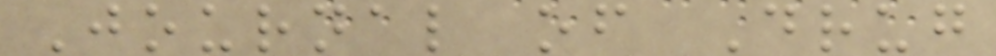Journal of Drug
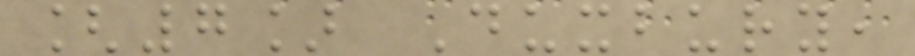[7] Duxbury,
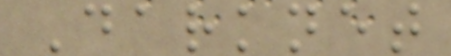Darknet
